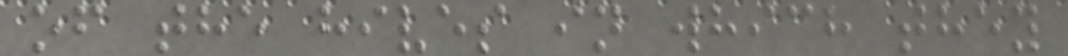of the hives in which they
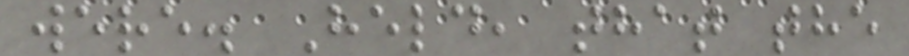were. Held, that the
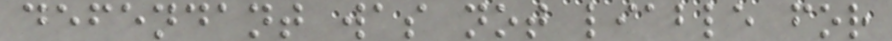defendant was not liable for
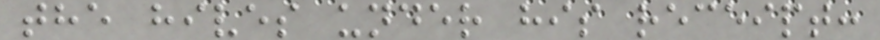the hives under his receipt:
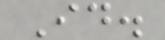Id.
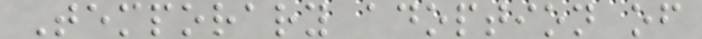Temporary adoption of
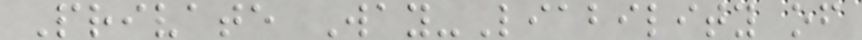Private Way-Liability of
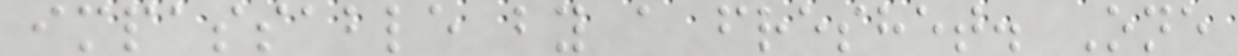impassable by a freshet. One
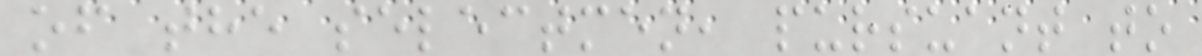of the selectmen, pursuant to
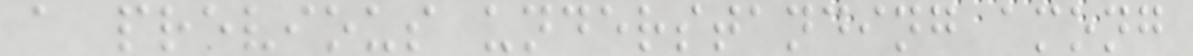a previous understanding among
